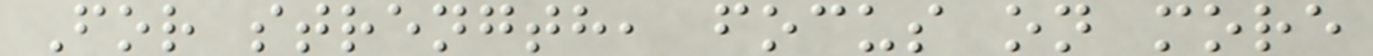For strength, focus on more
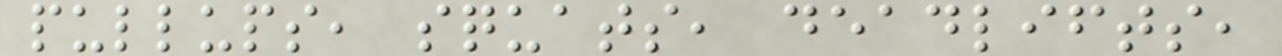pullups, squats, deadlifts,
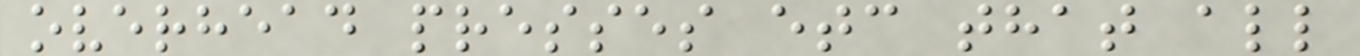overhead presses etc that all
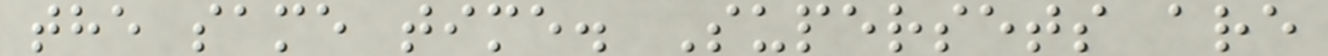the same time. Supersets are
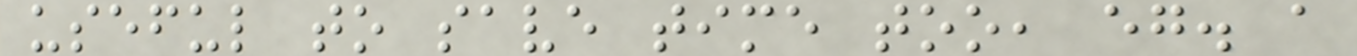useful to save time too, eg. a
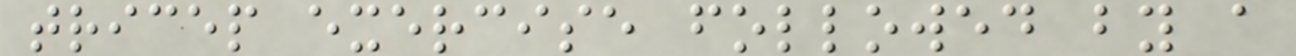tricep exercise followed by a
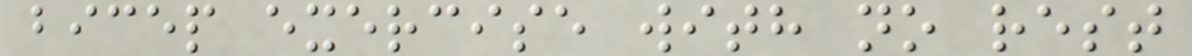bicep exercise with no rest
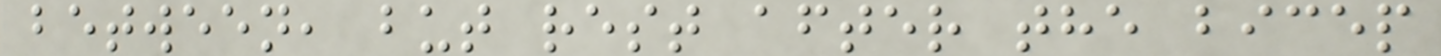between, but rest after the bicep
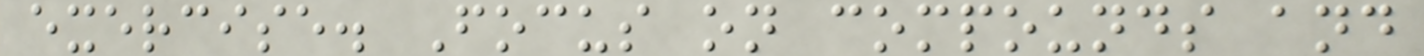exercise. Focus on compounds and
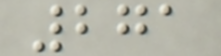271
